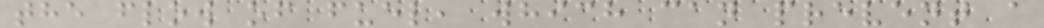the flow of fuel, which can prevent a
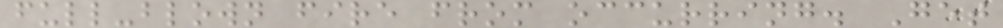full-blown fire from occurring. Get
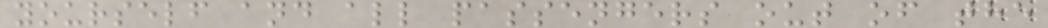yourself and all passengers out of the
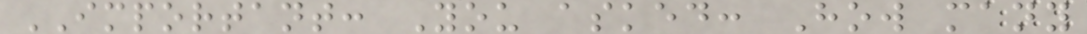IMPORTANT: You asked: How many
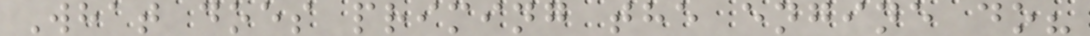What does priming the engine do?
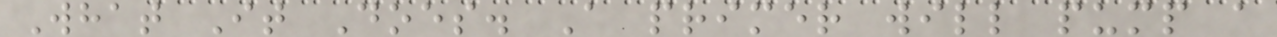What It Does. A primer will pump a
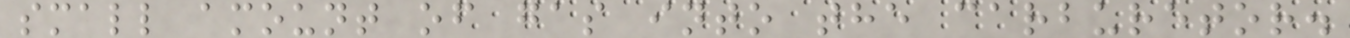small amount of gas into the carburetor.
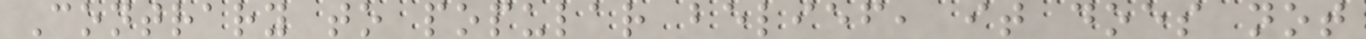Contrary to popular belief, it does not
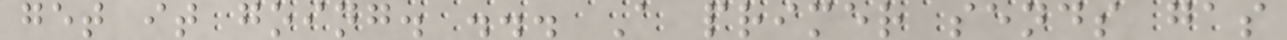get it going. ... A primer sends gas
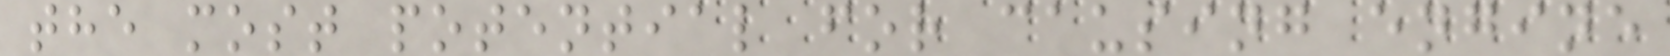the most potential for causing engine
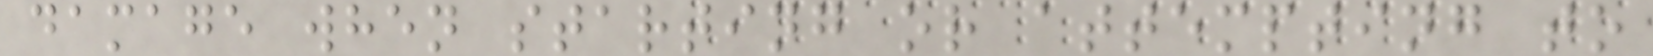damage when starting or attempting to
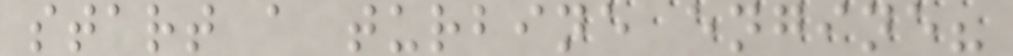start a turbine engine?
